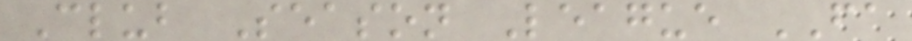Club Season League FA
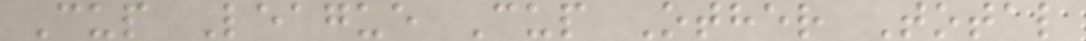Cup League Cup Other Total
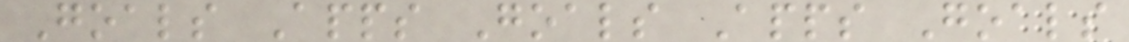Goals Apps Goals Apps Goals
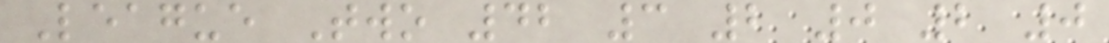League Two 42 3 2 0 2 0
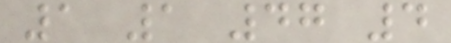1 1 47 4
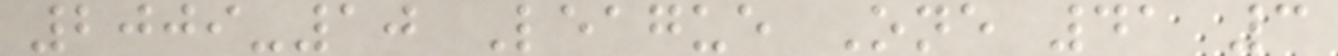2009-10 League One 41 3
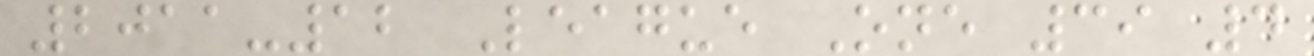2011-12 League One 39 4
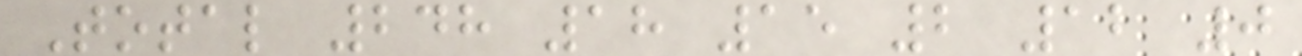Total 248 18 15 2 12 0
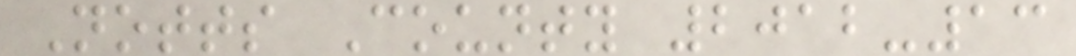Notts County 2012-13
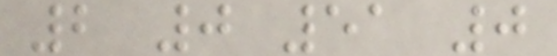2 0 51 0
